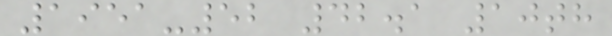1951-52 42.1 10th
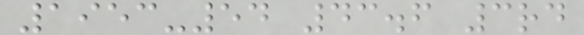1953-54 43.6 3rd
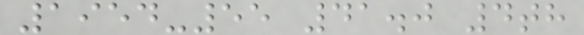1954-55 41.0 4th
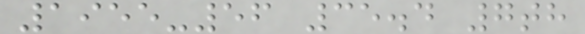1955-56 35.4 7th
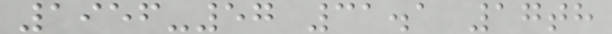1956-57 31.1 17th
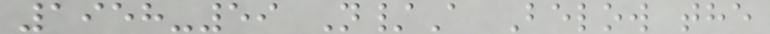1958-59 N/A Below the
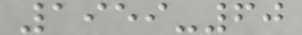1959-60
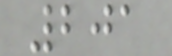201
